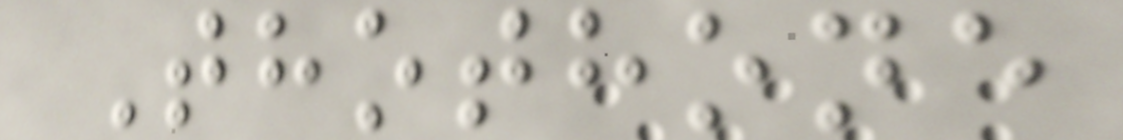Thothone
